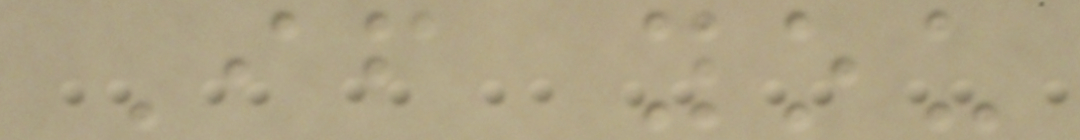If you
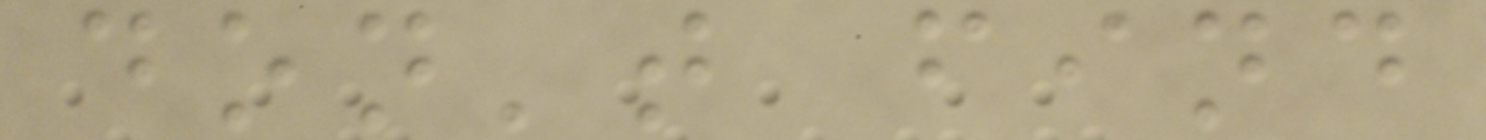don't find
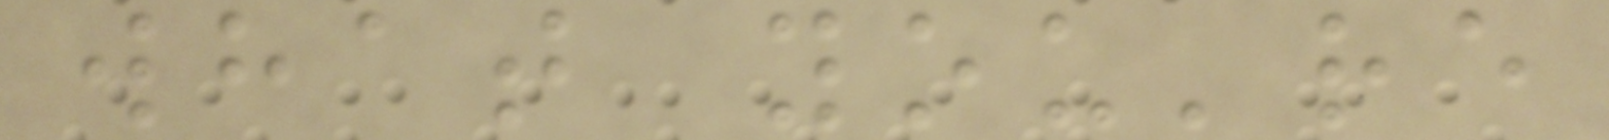what you're
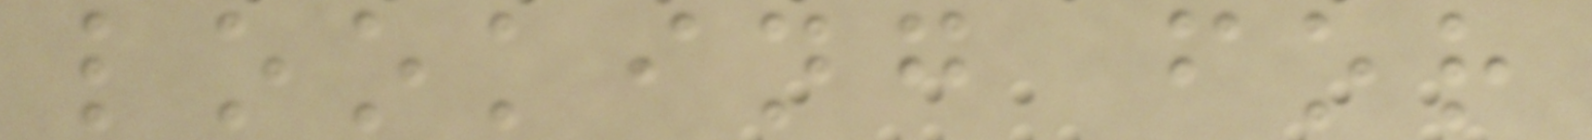looking for
